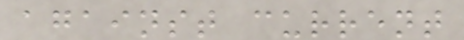against current
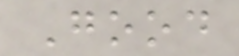Good
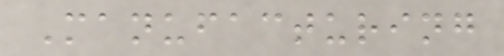Manufacturing
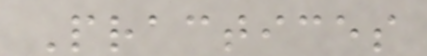Practices
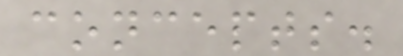concepts.
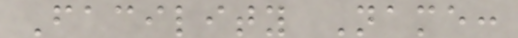Facility Name:
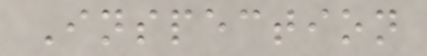Inspection
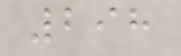298
